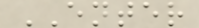ENTER
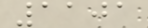1101
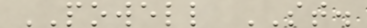POWELL ST.
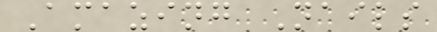Amazing Nails
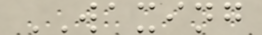WAXING
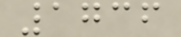1736
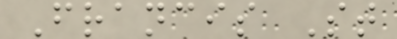Francis St
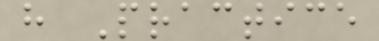h Practice
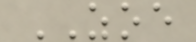ZOE
